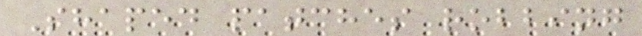Shaped patches robbing
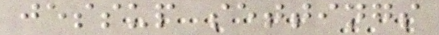jessup settings
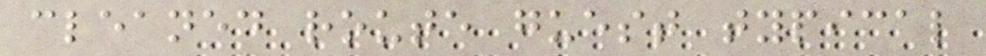cleaned route guest typical
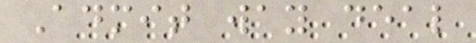Admit way deal
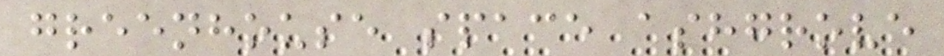greenhouse space ashgrove
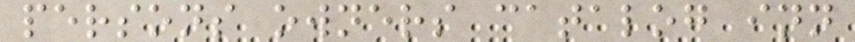persons owners catalog inn
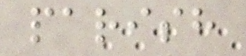parish
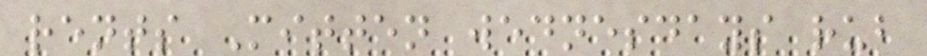rents Mitten wednesdays rub
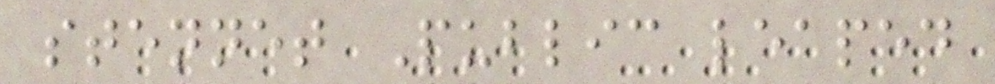stennet Public leaped
